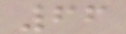66
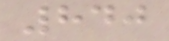840
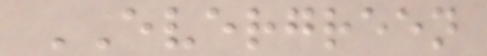EVERGREEN
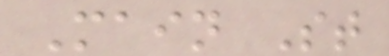Main St
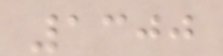1300
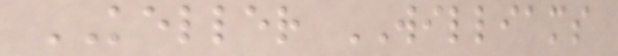KELLER WILLIAMS
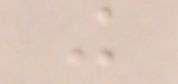K
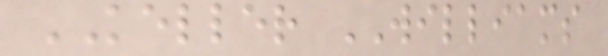KELLER WILLIAMS
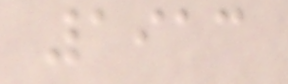1913
